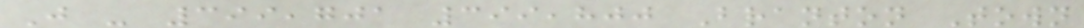J - 399,701 399,800 Branton Town
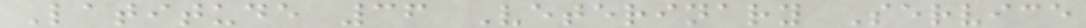Latitude 36 Veterinary Service
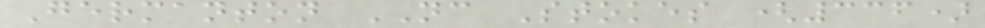Germanton NC Stokes (336)
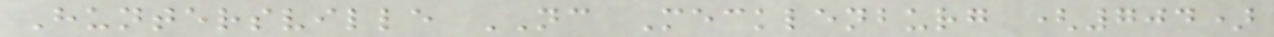Huntersville NC Mecklenburg (704)
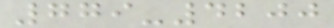779-4200
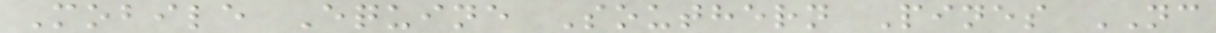Mobile Equine Southern Pines NC
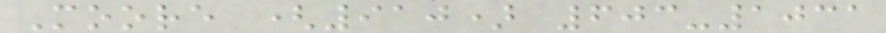Moore (910) 603-1031
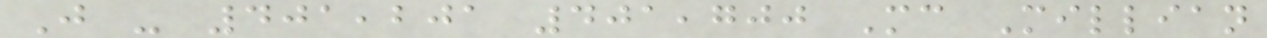J - 401,201 401,700 Mc Millian
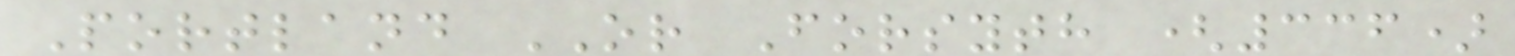Portland OR Forsyth (336)
